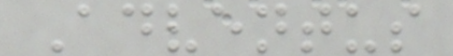Adventus
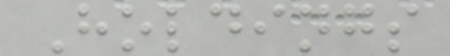Holdings
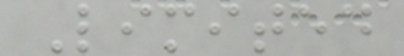Limited
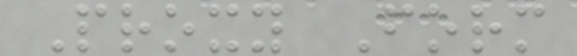Proxy Form
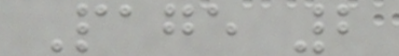Page 2
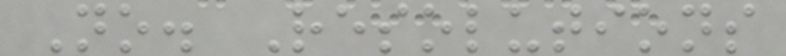No. Resolutions
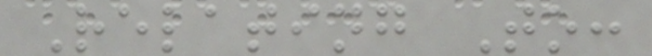Relating To:
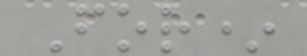For*
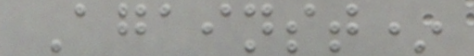Against*
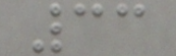33
